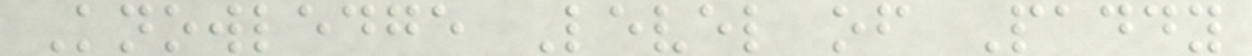Knowledge Level of Paddy
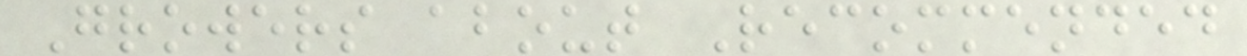Growers about Recommended
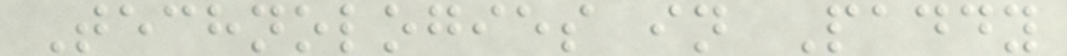Technologies in Paddy
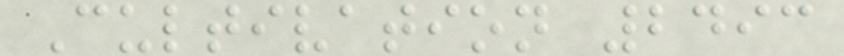Cultivation 2493
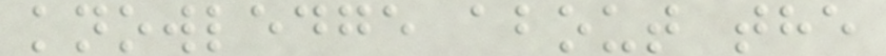knowledge about the
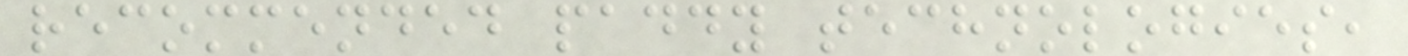recommended paddy technologies,
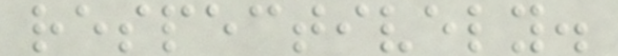respectively.
